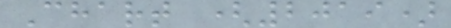Chart (2019)
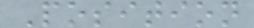Position
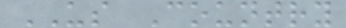US Country
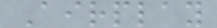Airplay
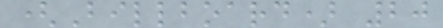(Billboard) 20
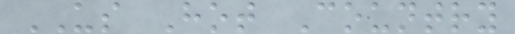US Hot Country
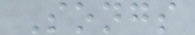Songs
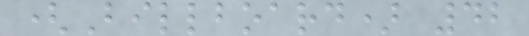(Billboard) 42
